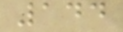144
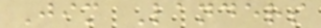Jim Landers
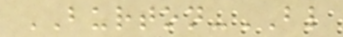BURTON-BL
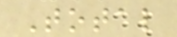Total
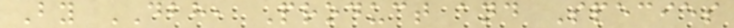By DBH, Product and Species
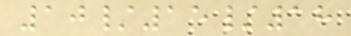10/15/18
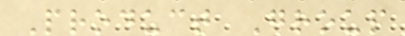Product Group
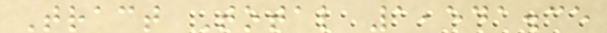Tract Total 1,541.35
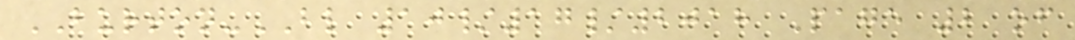BURTON-BL 10/17/2018 Page 2 of
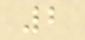2
